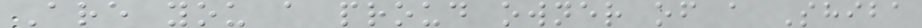Are you a proud owner of a Shiba
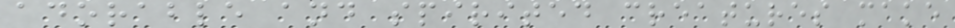adorable and spirited creatures make
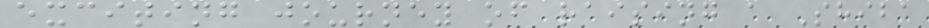exciting journey of raising a Shiba
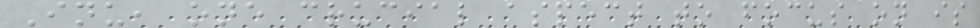Inu, one crucial aspect to focus on is
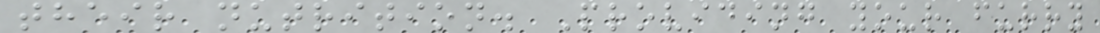their nutrition. Providing your furry
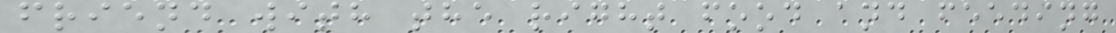friend with the right food and feeding
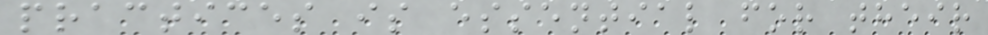practices is essential for their
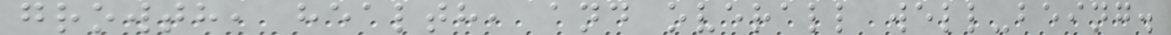growth, health, and overall well-being.
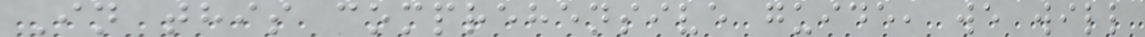In this comprehensive guide, we will
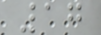17
